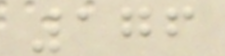176
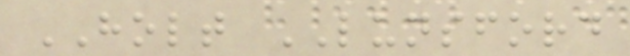HOLT LUNSFORD
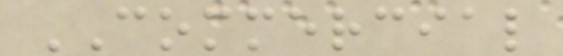COMMERCIAL
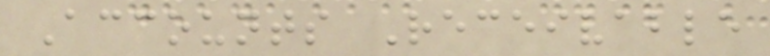Accounts Receivable
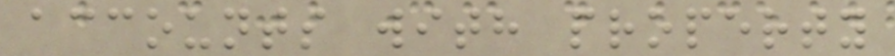accounts with property
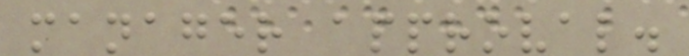manager approval.
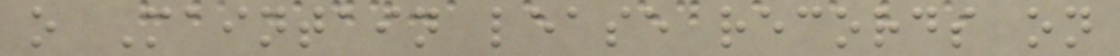o Maintain lease records on
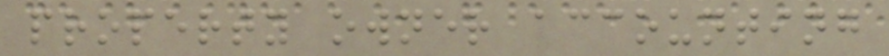property owner accounting
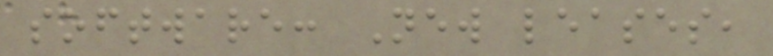software: New leases,
